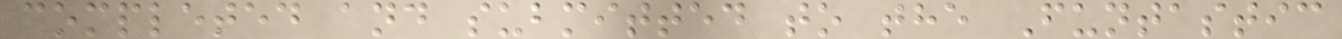completed and submitted to the Funtastic
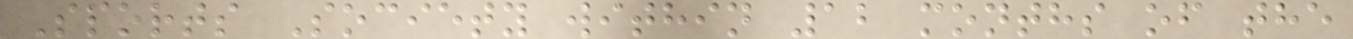Sports Society within 12 months of the
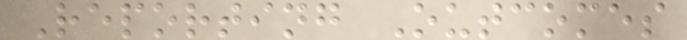Reporting Outcomes
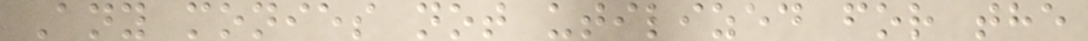Any monies not utilized for the
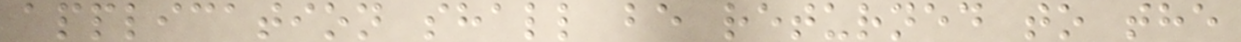application shall be returned to the
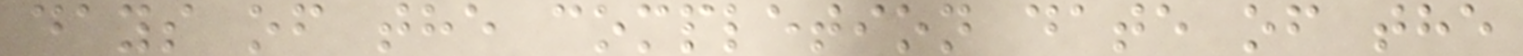days of the completion date of the
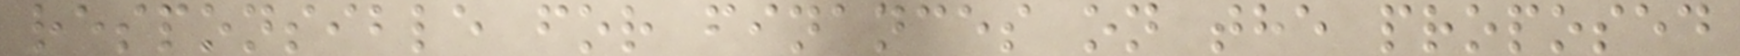responsible for finances on the proposed
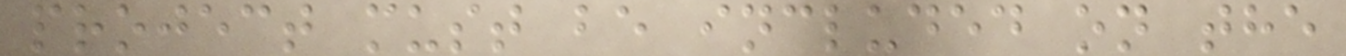project must be included on the
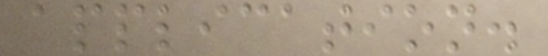application.
